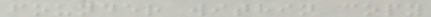founder within copy
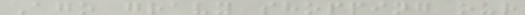Ago gravy shopping our
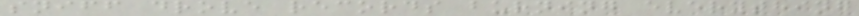sniff drove records burning everything
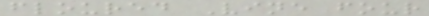floured Vine four
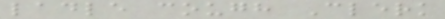ladle cough Clerk
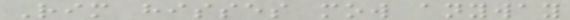Rim hisses mow anyway
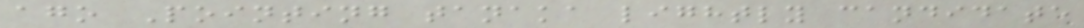ago Pointing tanaka lightly candidate
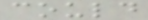could
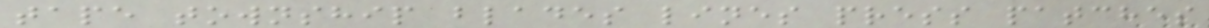tape township blades lines press patches
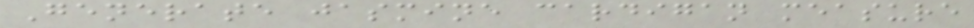Generate jasmine cardigan measure
